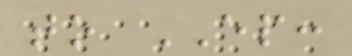to EP:
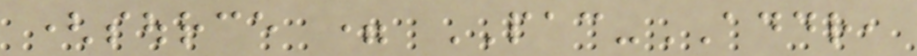(source = PAC-ADDR,
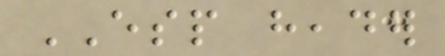ESP header
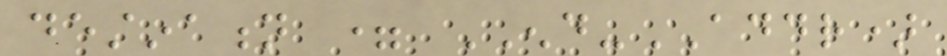destination = END-ADDR)
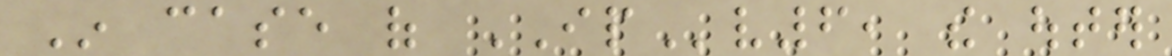In case of IPv6, the outer
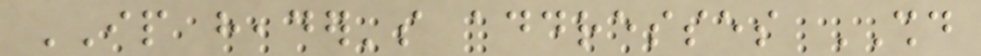IP header's addresses SHOULD
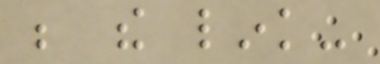be the link-
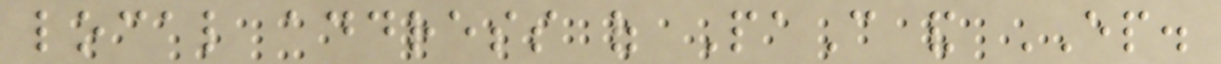local address of PaC and EP.
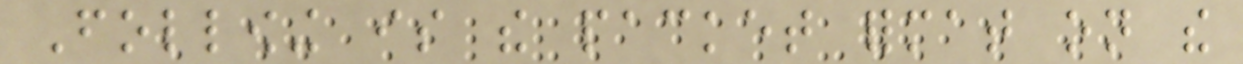Following is the packet format on the
